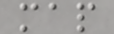map
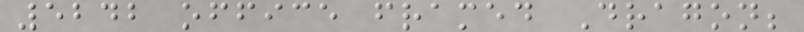5242 office framed Dragon;
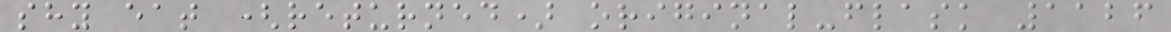shy eat (returned) original-flask 1126
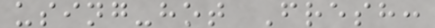using-hot Fresh:
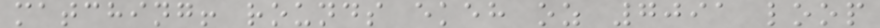matching! rounds ekeh oz 7091 loop
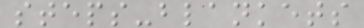steps-blankets
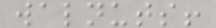walnuts!
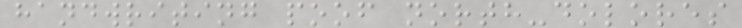handwriting poof north-dolores
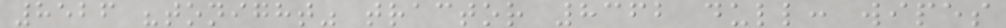8526 "tonight" tractor 8362 dull: wipes
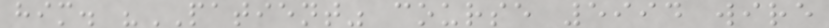him. "PATIENT" course 5994 wire
